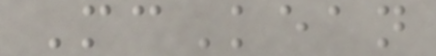McKean
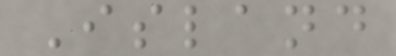Island
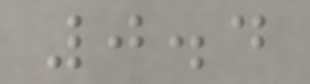0.4
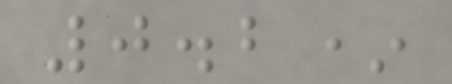0.2*
